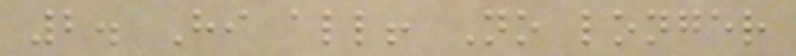2. Hi all! No longer
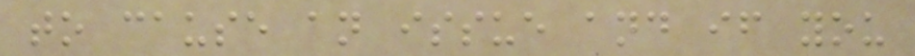to cause an issue and if you
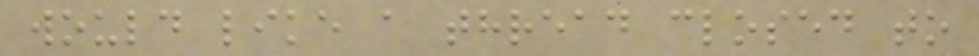would like a thread closed to
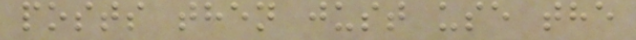posts then just use the
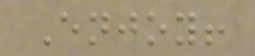Enjoy!
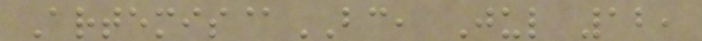Artemis@BC, Jul 12,
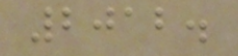2012.
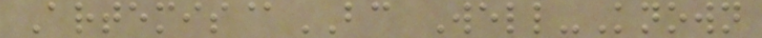Artemis@BC Well-Known
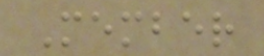Member
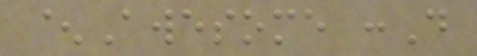^Awesome :D
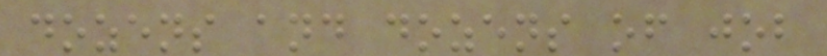dozens and dozens of job
